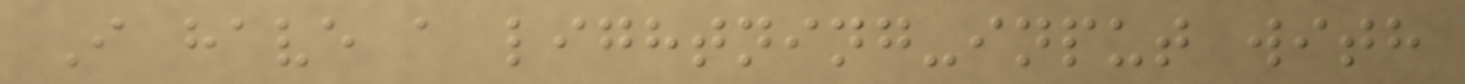I have a lightning-input with
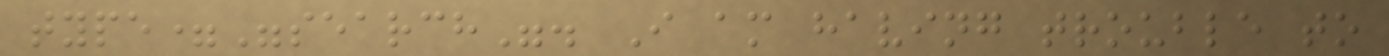type="search". I am having trouble to
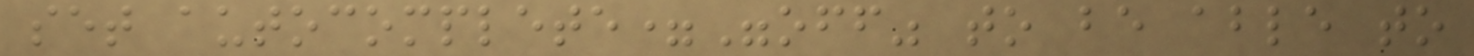set autocomplete="off" to be able to
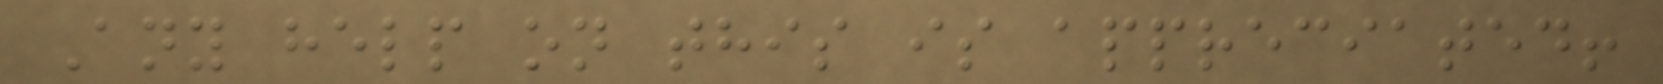Any help on this is appreciated!
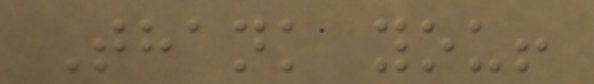Thank you!
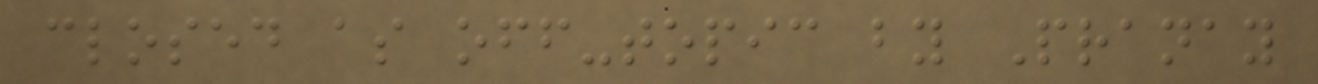closed as off-topic by Pranay
